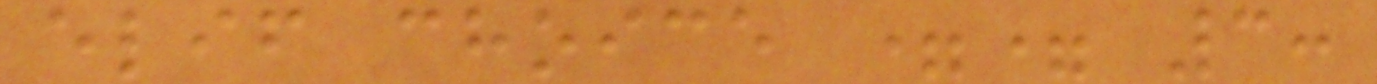elif choice == 3:
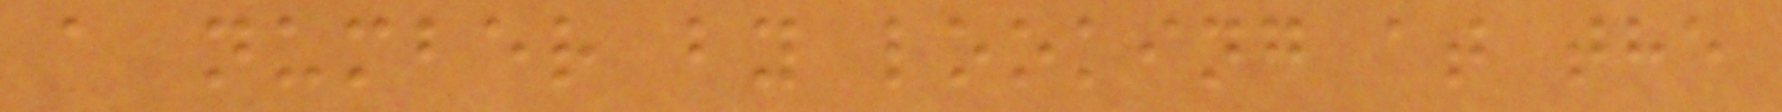a number by looking at the
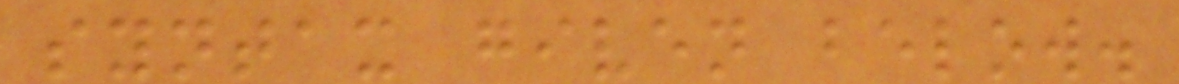syntax given below.
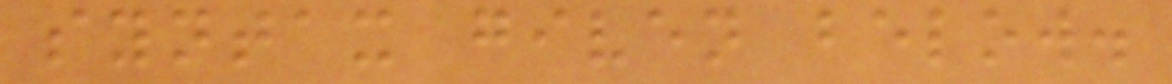syntax given below.
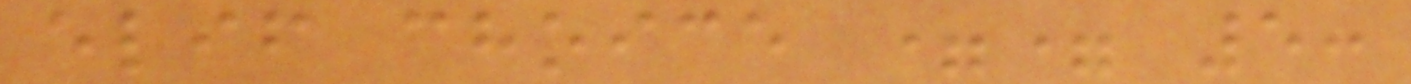elif choice == 5:
